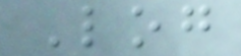Log
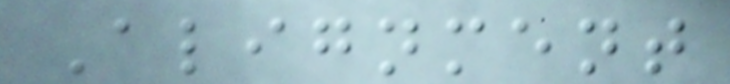Alignment
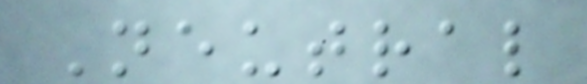Neutral
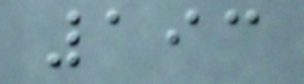193
